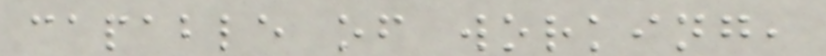capable of working,
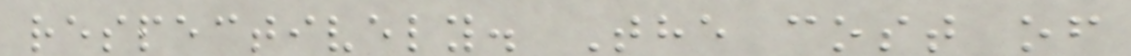respectively. The cost of
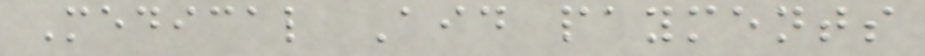Medical Aid payments
